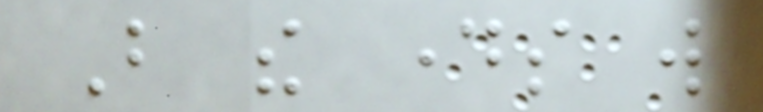But the days will
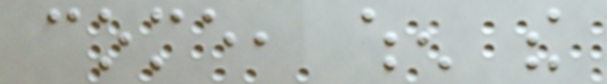come, when the
